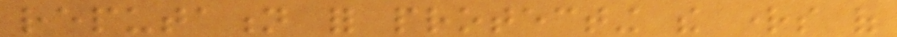reputation for protecting the rights of
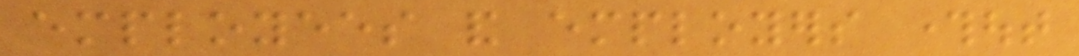employees and employers throughout
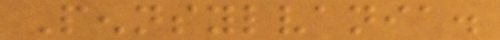Pennsylvania.
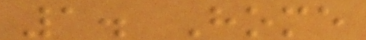1. Home
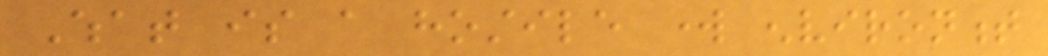What is a hostile work environment
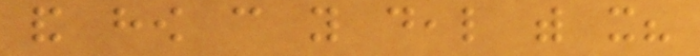and how can you deal with it?
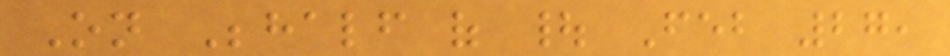On Behalf of | Feb 27,
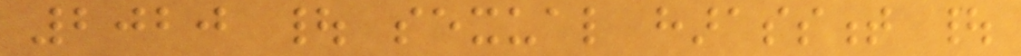2020 | sexual harassment |
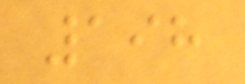198
